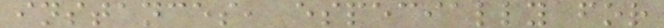instances, especially for
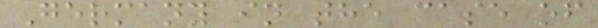Germany in the case of
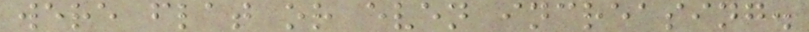were flat or even increasing.
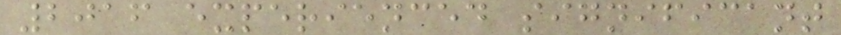2016 experienced significant
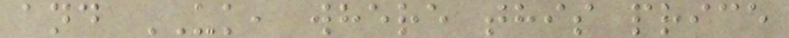and UK, where this price
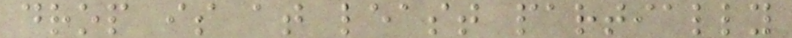drop is at least partially
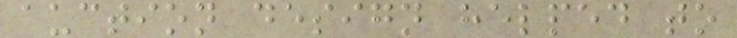auction design helped to
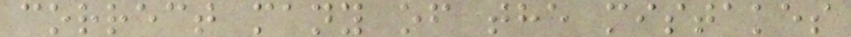correct many of the mistakes
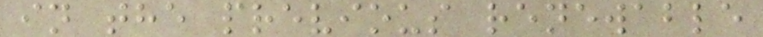in the previous renewable
